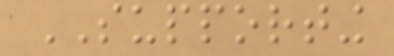SUPPORTING
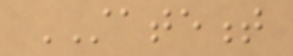STATEMENT
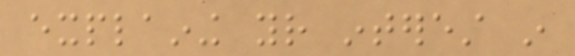explaining your interest in
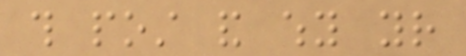this post and why your
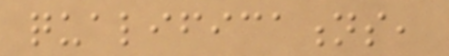qualifications,
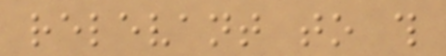relevant to this
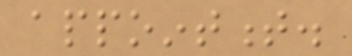appointment.
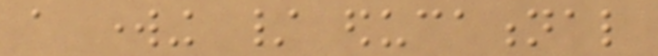a working / educational
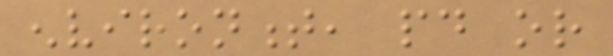environment, paid or
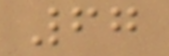67
